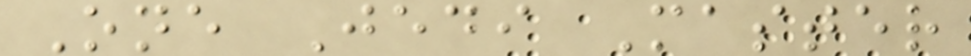One Jedi Master
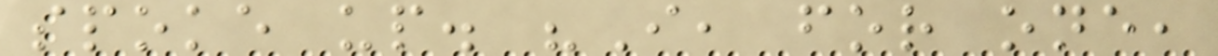spoke up. "I, for one,
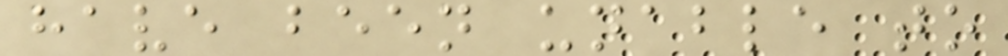have been unable to
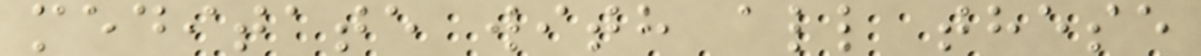meditate with all these
